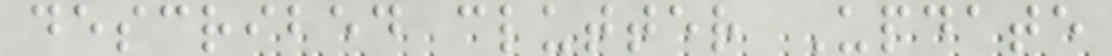described clutter Update
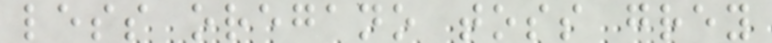less oregano toss grey
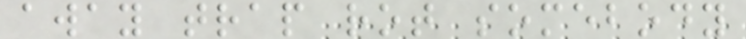away trap rot somebody
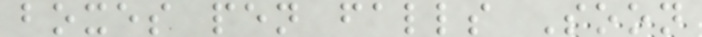boxes pen falls Soon
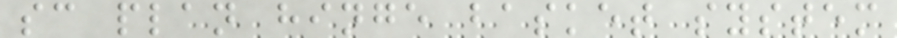sc plan hinge basket system
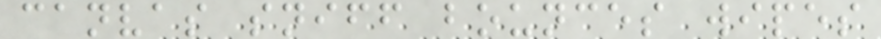canvas sniff bounces wipes
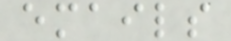emails
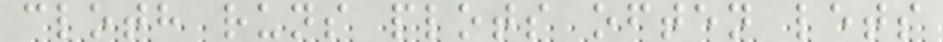cloth runs plots often lets
